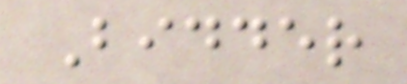Bidder
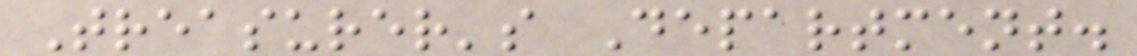Treasurer's Department.
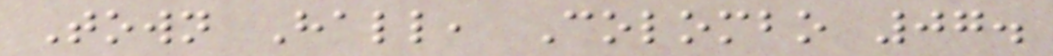Town Hall, Colombo 07.
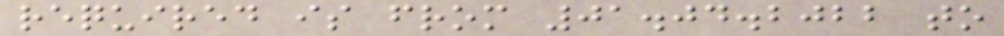required is from 01.04.2022 to
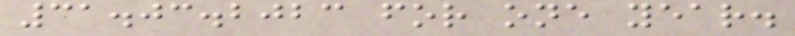31.03.2023 for one year.
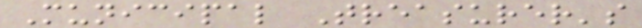Municipal Treasurer's
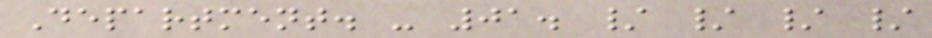Department. - 01. / / / /
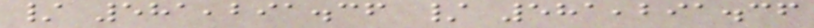/ 581,291.36 / 581,291.36
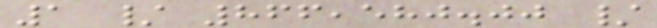1 / 866,580.00 /
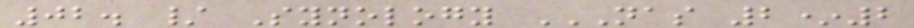02. / Synology NAS 2*2
